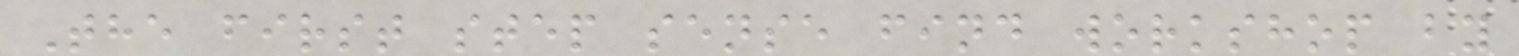The first step sense find workshop by
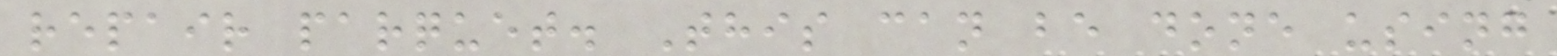repair parquet. This can be done using
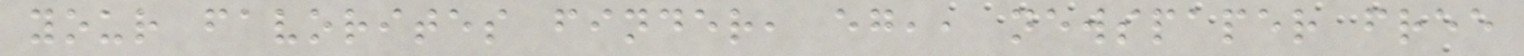your favorites finder, eg,, newspaper free
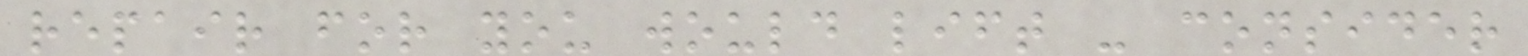repair for you would lift - consider
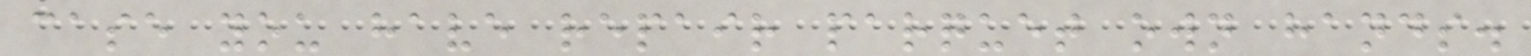case you have repair parquet own hands.
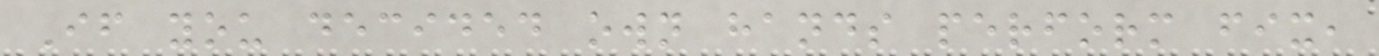If you decided own hands perform fix,
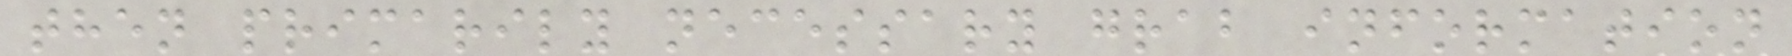then primarily necessary grab information
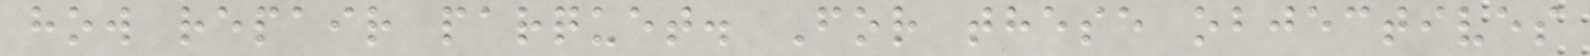how repair parquet. For these objectives
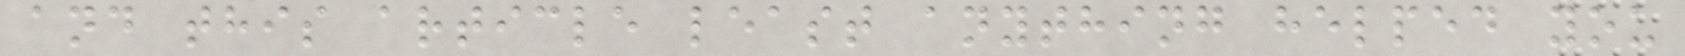and this article least anything helped you
